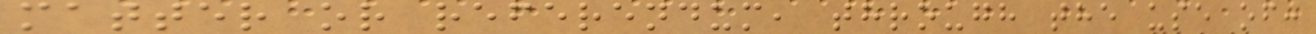matter or referendum, through the use of:
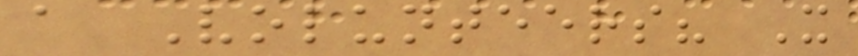a Volunteers? X
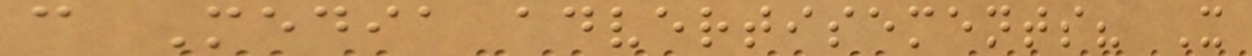c Media advertisements? X
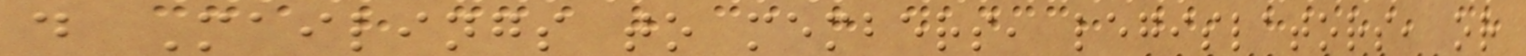d Mailings to members, legislators, or
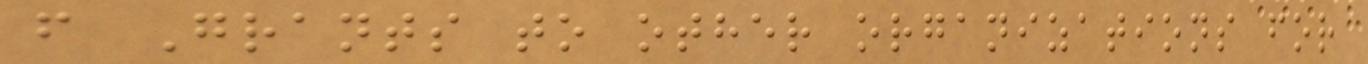f Grants to other organizations for
